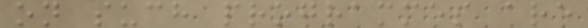on such programmes are
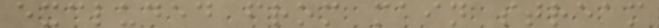excluded from main stream
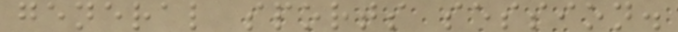general sports session.
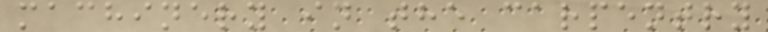machinery in the carpentry
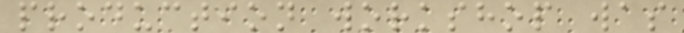production workshop was
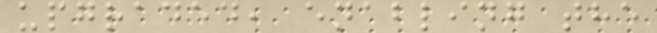upgraded, enabling the
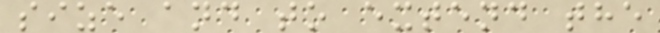size and to extend the
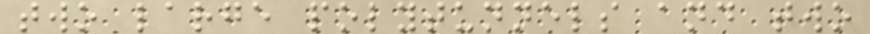two large polytunnels and two
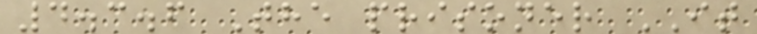4.3.6 The prisoner IT
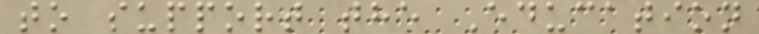to support the Education
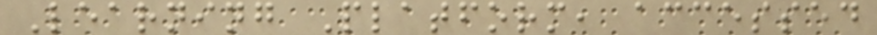Learning Platform, accessed
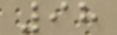98
